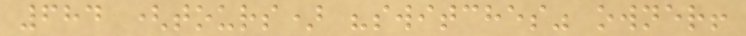684 (tours) "switches" owner!
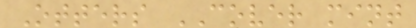Otters COVER mint
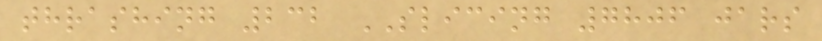thrashing 232 SLICING 7806 jars
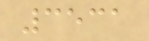3531
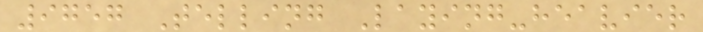9757 Telling Laying-heavier
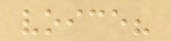voice?
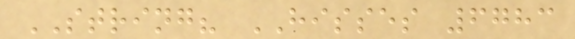STRING? HISSES 6783
